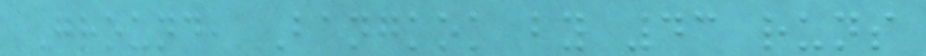Ground, Bangkok by 43 runs
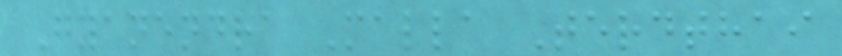Gyanendra Malla Terdthai
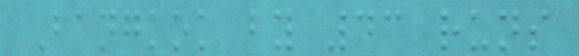Bangkok by 43 runs
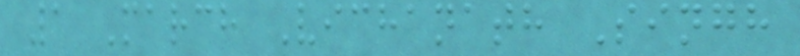1 March Vichanath Singh
